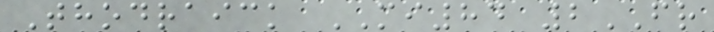Thodraick MI84 2FR
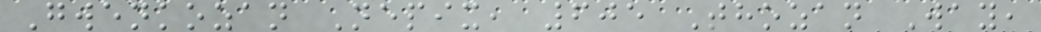Gwenkozan Nepix, 605 Thozan Way,
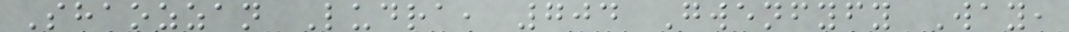Shaozzan Ludra, 704 Gwenfyfy Way,
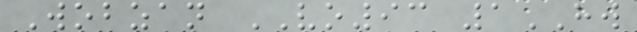Wobzan VO93 1HW
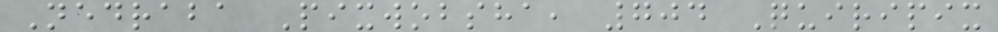Nedraba Pixwobsha, 704 Quiripix
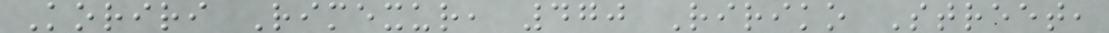Koriri Rimexur, 470 Ririko Street,
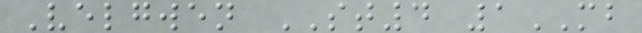Velgwen ST4 1MB
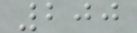200
